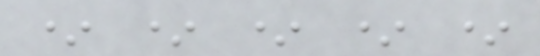* * * * *
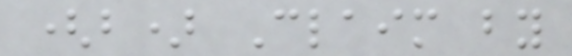(b) Claim by
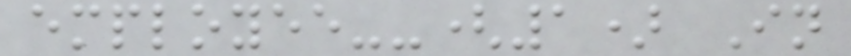employee--(1) In
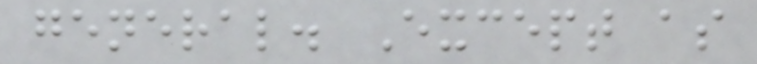general. Except as
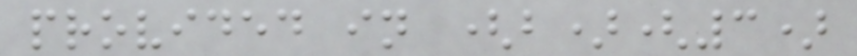provided in (b)(3)
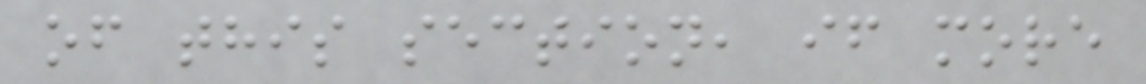of this section, if more
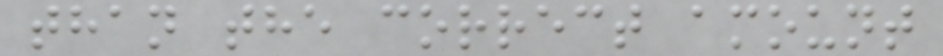than the correct amount
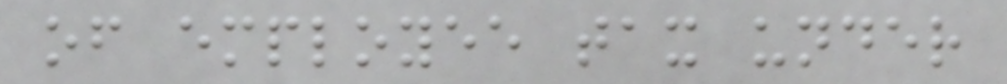of employee tax under
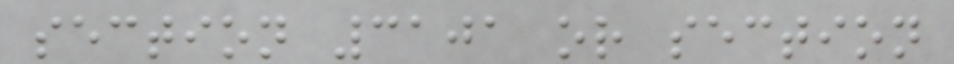section 3101 or section
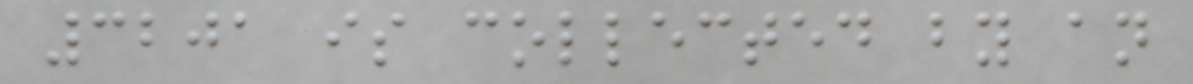3201 is collected by an
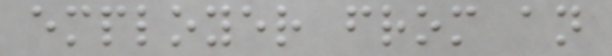employer from an
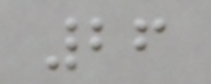26
